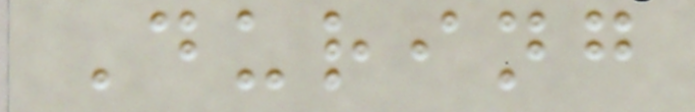During
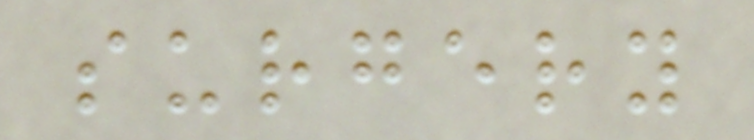surgery
